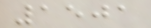1501
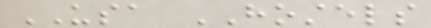USA HOSTELS
